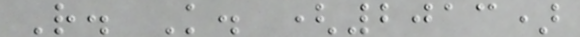R. K. (2013)
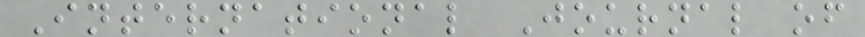International Journal of
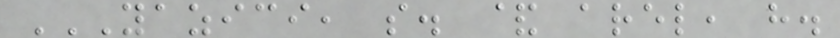YAZICI, S. & AREL, H.
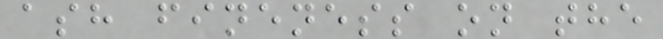ash fineness on the
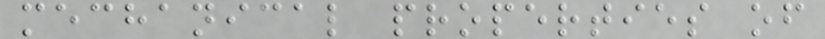mechanical properties of
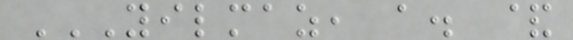YILMAZ, A. &
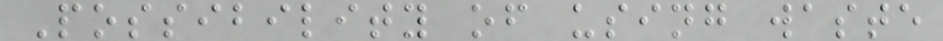Possibility of using waste
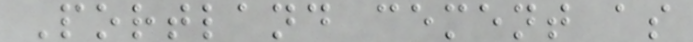Portland cement as
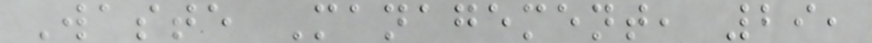Waste Management, 29,
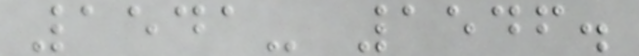1541- 1546.
